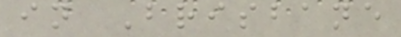in Brisbane
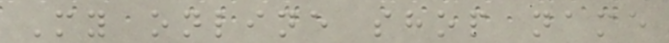My online shop name
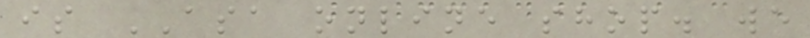is ASA online shop. we
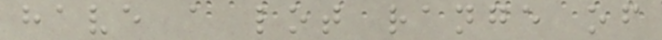have a lot range of
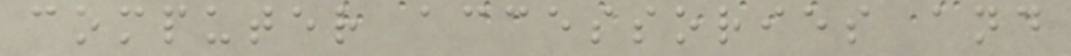computer accessories and
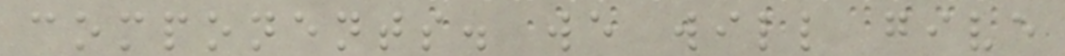components. we will give
